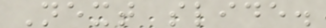Next slide.
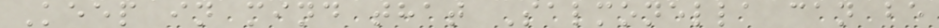Keep in mind that Salmonella can be
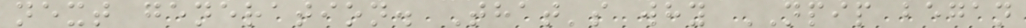next generation. That's why NPIP began
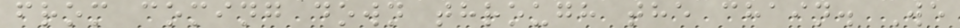from coming down through the chain. We
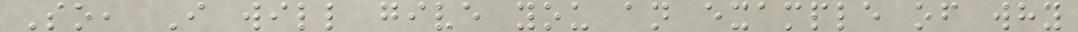So, I will give you an example of why
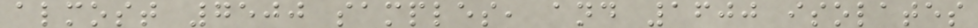almost 7500 samples, and 1600 isolates
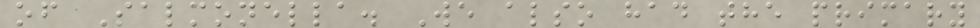of Salmonella. We also had the primary
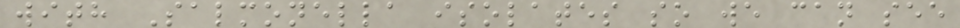with Salmonella isolates so we can see
